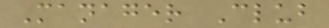Manager Club
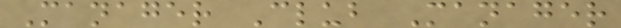Manager Club Manager
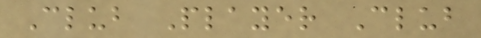Club Player Club
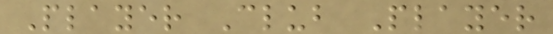Player Club Player
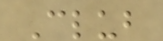Club
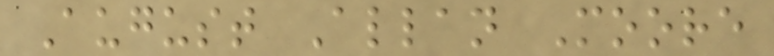August Allan Moore
